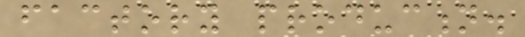factory production.
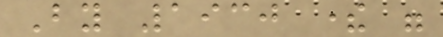By 1930 there were
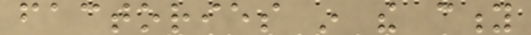factories in the city
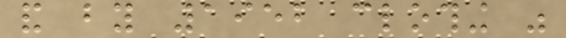and by 1952 clothing was
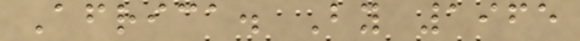Africa. By 1965
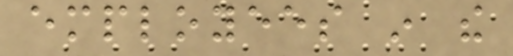employees in the
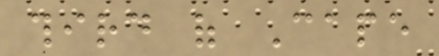third of Cape
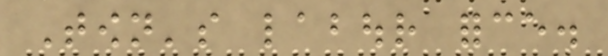Town's labour force.
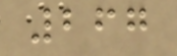267
